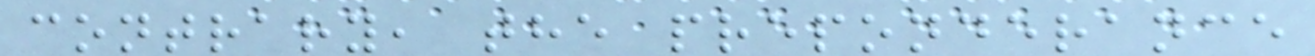contrary, the preponderance
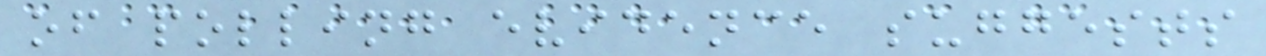of polling evidence suggests
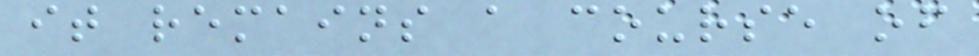it remains a course of
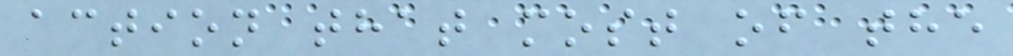action that most of the
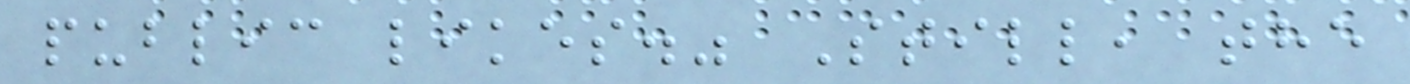public likes." Still, the
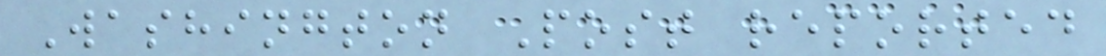Washington Post reported
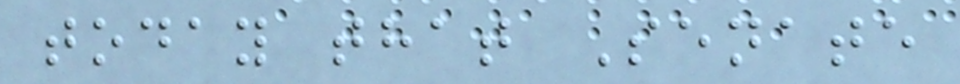today that Senate
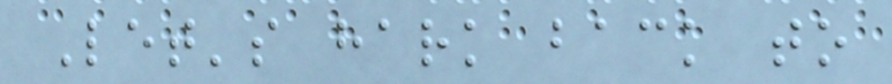Let's hark back to
